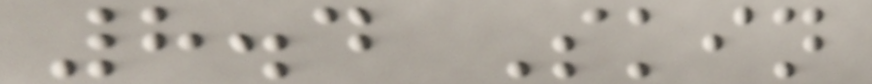8.4 Skin
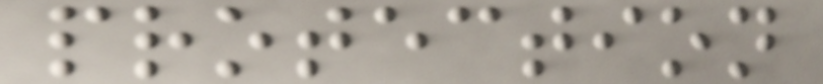protection
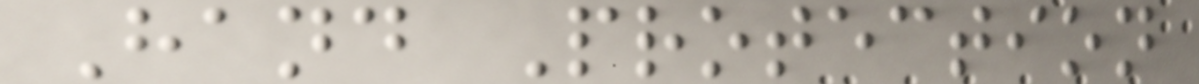Hand Protection
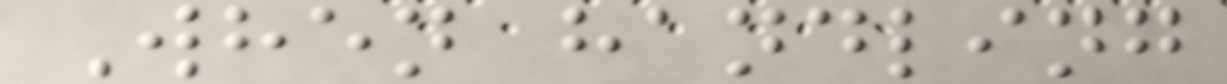When handling
